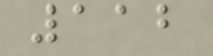112
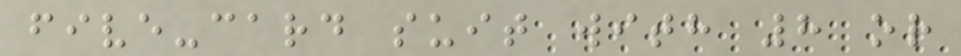five-card suit with 8 or
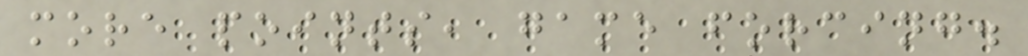more points, game forcing.
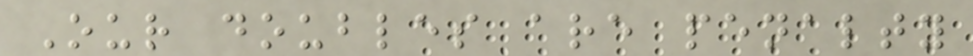Our doubles are penalty
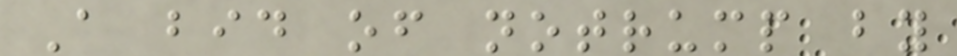A bid of notrump by
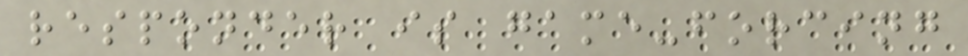responder is game-forcing
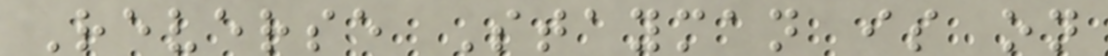Reverse Stayman is on
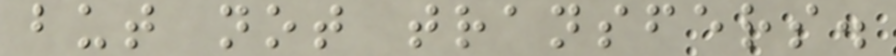but not transfers.
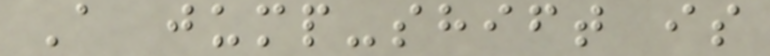A jump-shift is
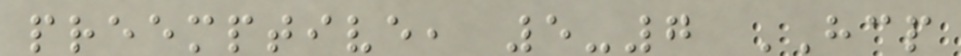preemptive, 5-7 HCP
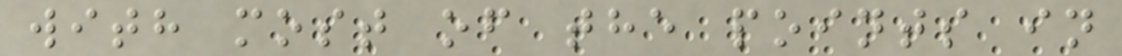with most of the points in
